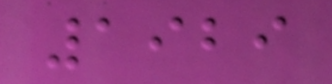1929
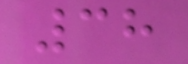38
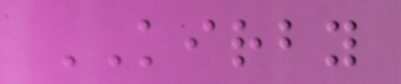KIRBY
